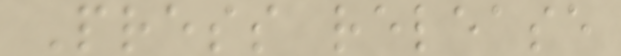Press release
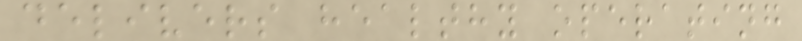delivers healthy operating
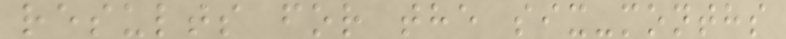results for the six-months
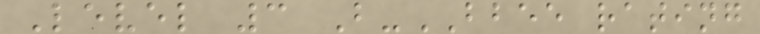Level 3 B-BBEE rating
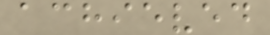achieved
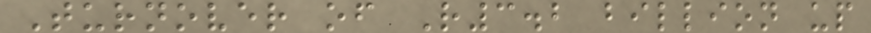Turnover of R3.2 billion up
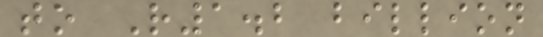to R1.2 billion
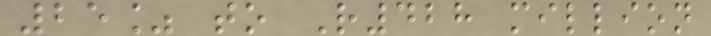25% to R428 million
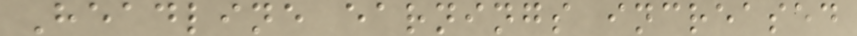Headline earnings increased
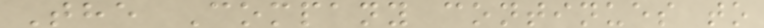The Company continues to
